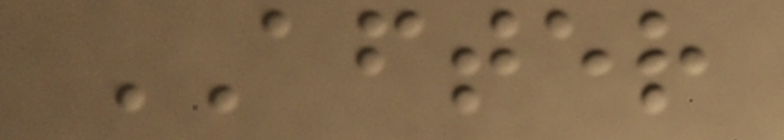AFTER
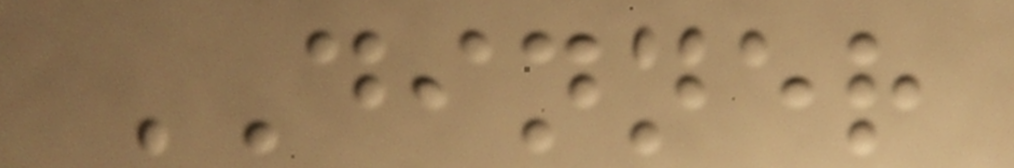DINNER
